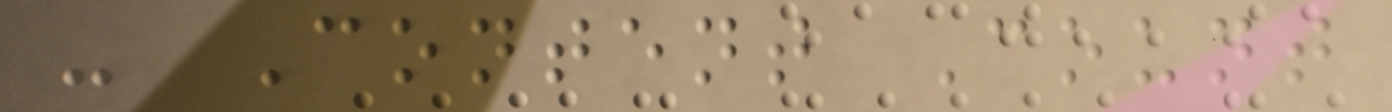- Content Count
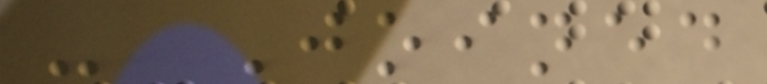- Joined
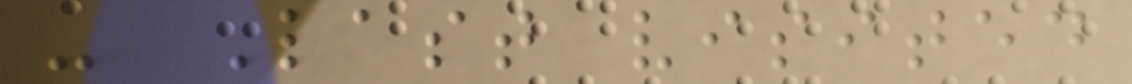- Last visited
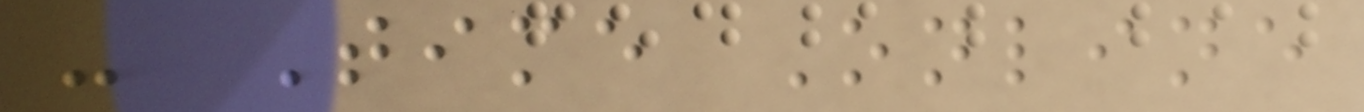- Time Online
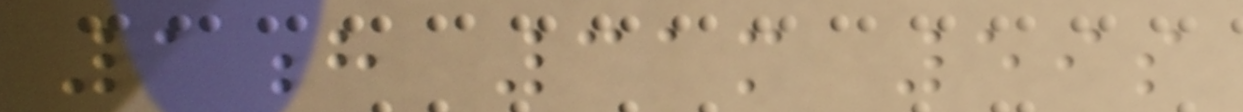1h 31m 59s
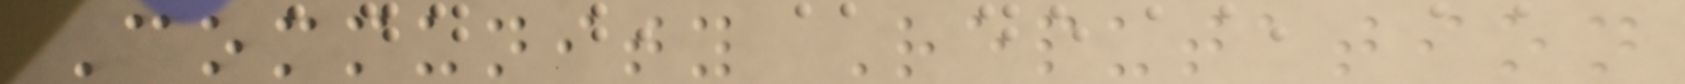Community Reputation
